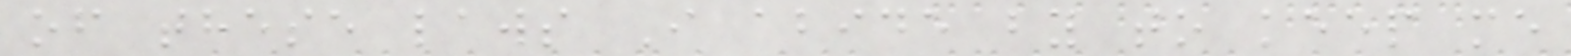of these laws I abide by to keep me
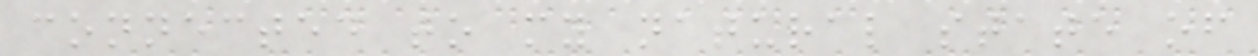connected to my natural state of
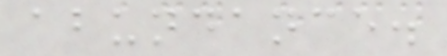abundance.
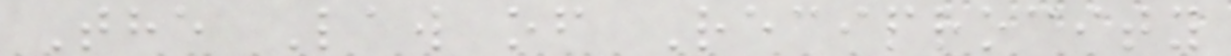The Law of Reciprocity
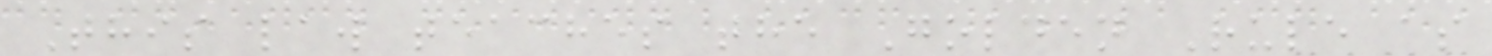This law teaches the Golden Rule as
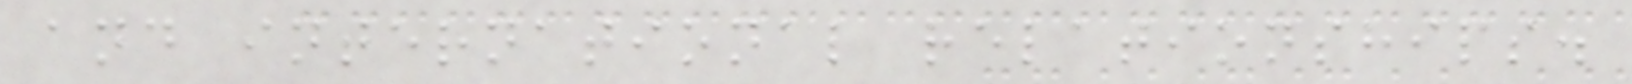and international relationships.
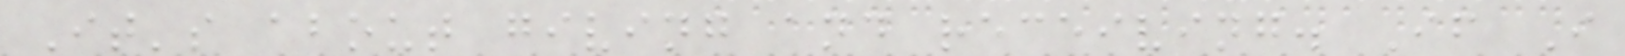It's about giving and receiving. If I
